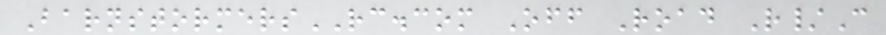BarnstormersRC.com Off Road R/C
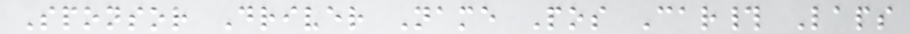Sponsor Driver Name Pos Car# Laps
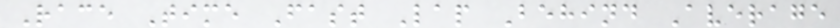Race Time Fast Lap Behind Average
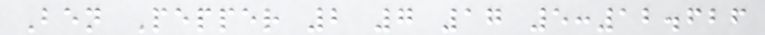Ben Pepper 2 7 17 5:12.626
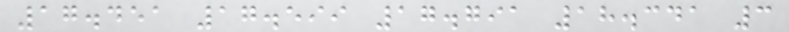17.451 17.599 17.791 18.341 3
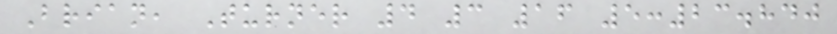Brian, Turner 4 3 16 5:23.840
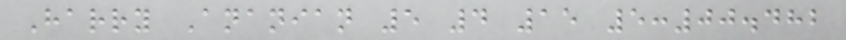Harry Ananian 5 4 15 5:00.482
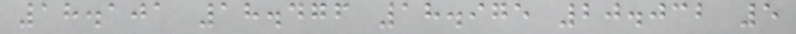18.101 18.476 18.975 20.032 5
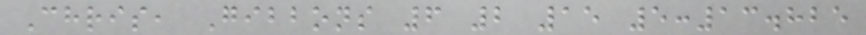Chris, Gibbons 6 2 15 5:13.825
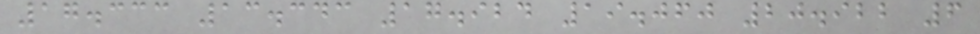17.333 13.343 17.924 19.060 20.922 6
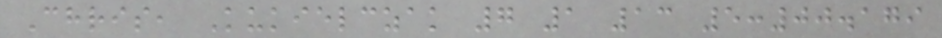Chris, Kukielczak 7 1 13 5:00.179
